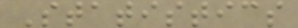Statistics
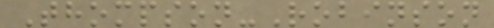Thompson-Robinson
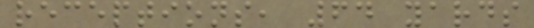receptions, 64 yards
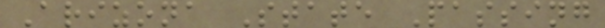Arizona State Passing
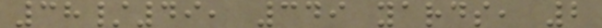38/49, 349 yards, 2
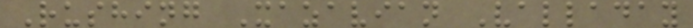Rushing Xazavian Valladay
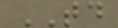TD
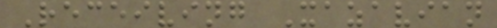Receiving Xazavian
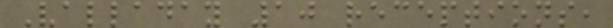Valladay 10 receptions,
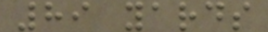89 yards
